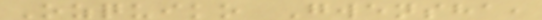Ozquiko Gwensha,
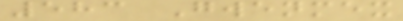583 Gwenmex
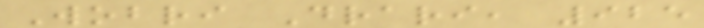Wobri Drari, 925
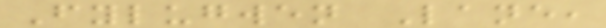Fylugwen Lane,
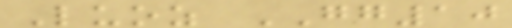Luoz GG10
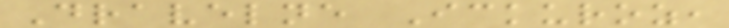Dravelne Ickuroz,
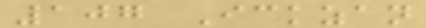107 Ickzan
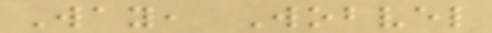Way, Wobvel
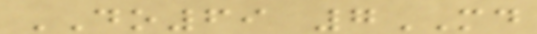DO69 7MD
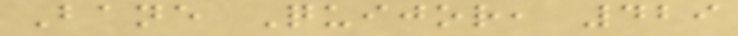Bane Quijor, 429
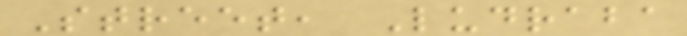Street, Ludraba
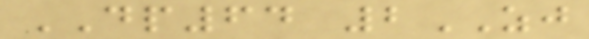DP64 2ZJ
